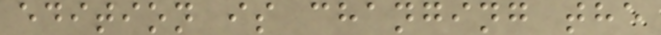edition is changing the
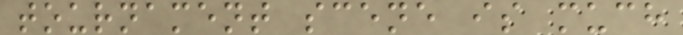tournament scene is much
